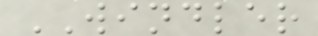WINDLER
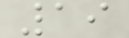19
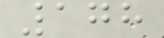178
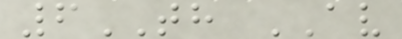6TH AV
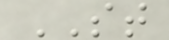ST
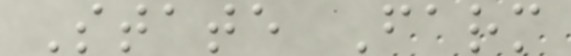State Farm
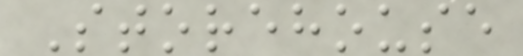Storehouse
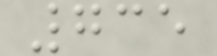735
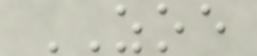ZOE
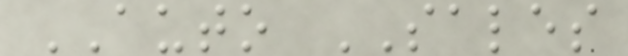AUTO SALES
